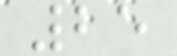25
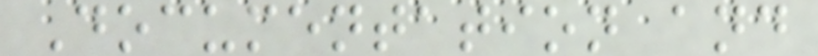Documentation and
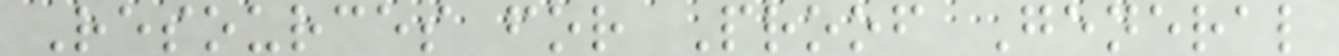Resources for Proof General
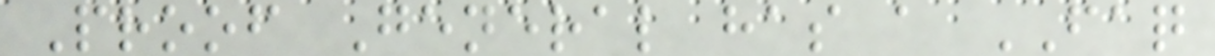Proof General has a FAQ
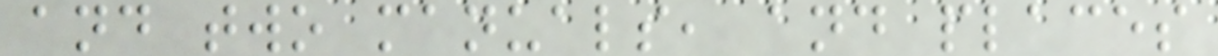and two manuals, and places
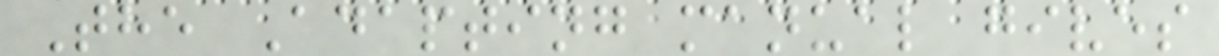The Adapting manual gives
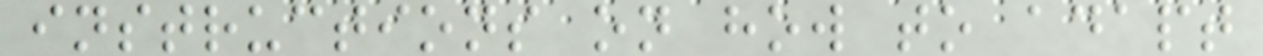instructions on how to adapt
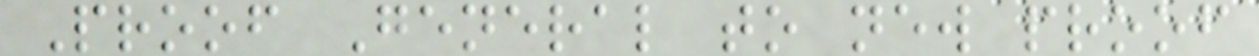Proof General to new proof
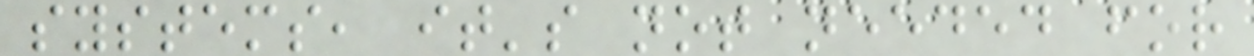systems, it's not needed for
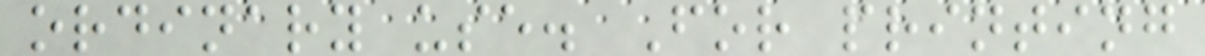ordinary use. For printing
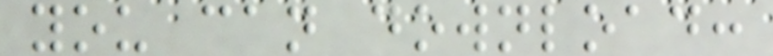you can download:
